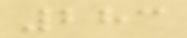283
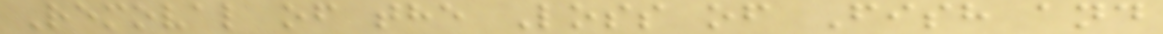Removal of the Loss of Fish and
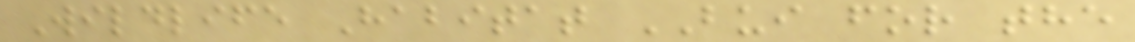Wildlife Habitat BUI for the
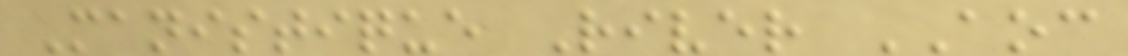Manistique River AOC
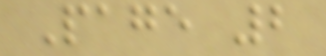Page 2
